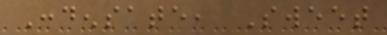Condensate, Sweet
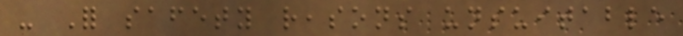- For safety reasons unsuitable
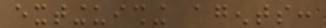extinguishing agents:
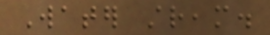Water stream.
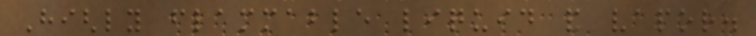Highly flammable liquid and vapor.
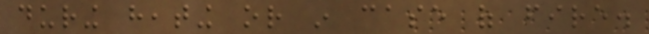during heating or in case of fire.
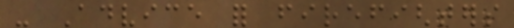- Advice for firefighters
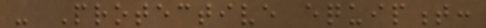- Protective equipment:
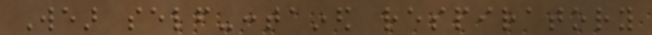Wear self-contained respiratory
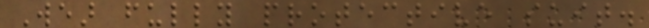Wear fully protective suit.
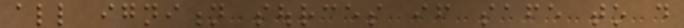all ignition sources if safe to do
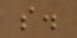so.
